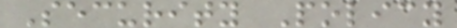Security Policy
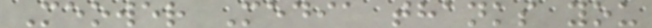Meower Media thanks you
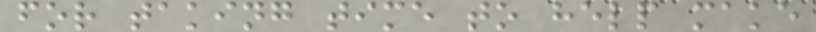for taking time to help make
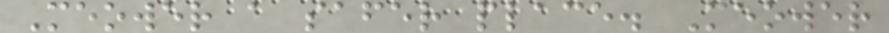Meower a safer place. Meower
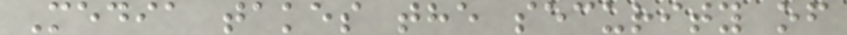Media takes the security of
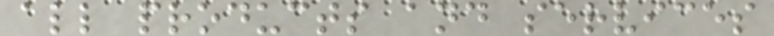all products and services
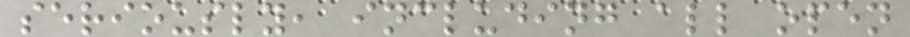seriously, including all open
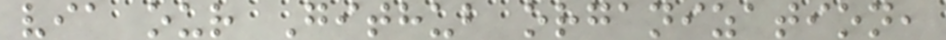via our Github organization,
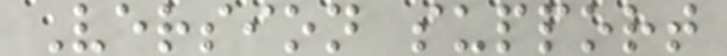Version support
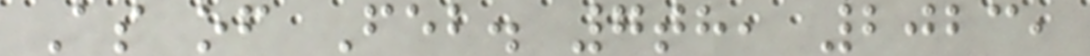As of Feb. 7th, 2023,
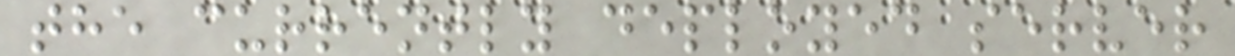the currently deployed server
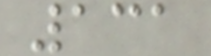131
